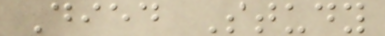Died Study
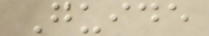Guide
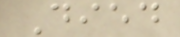Died
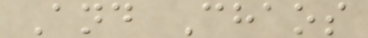And Chaos
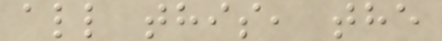all this, the
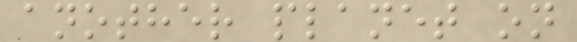another planet on
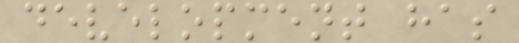development has
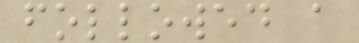followed a
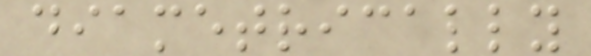diametrically
